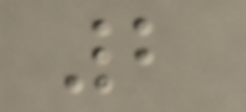2
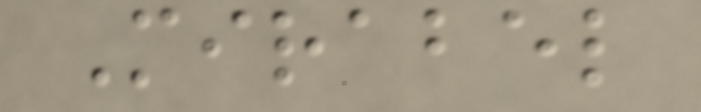Mirabel
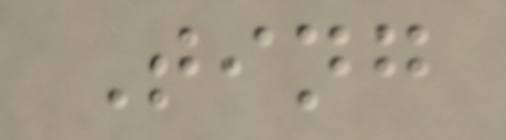Ting
